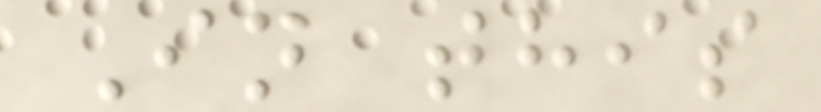In this
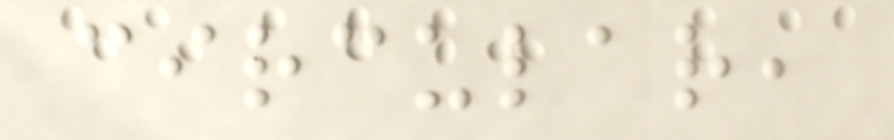circular,
